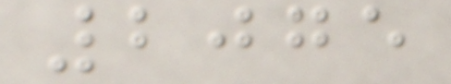2075
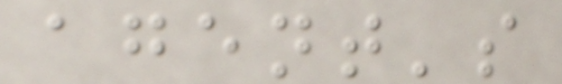agent's
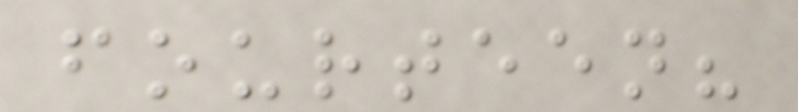fourteen?
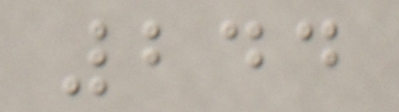244
